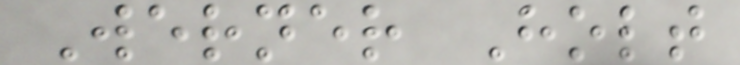Werner Holt
